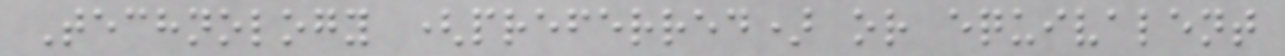Technology (preferred) or equivalent
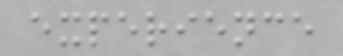experience
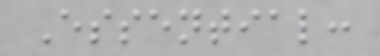Essential:
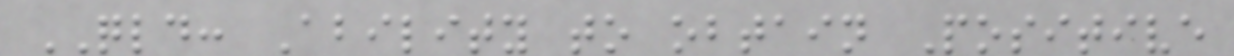QLD: Ability to obtain Positive
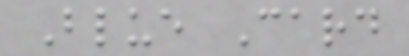Blue Card
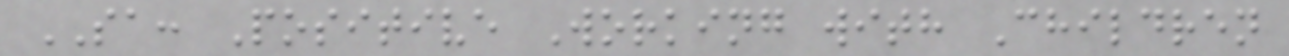SA: Positive Working with Children
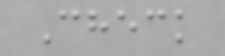Check
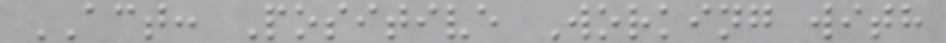ACT: Positive Working with
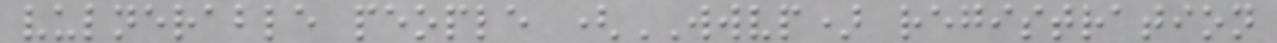vulnerable people (WWVP) registration
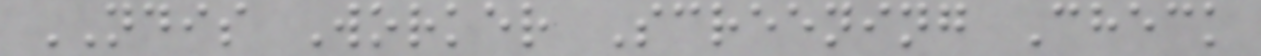NDIS Worker Screening Check
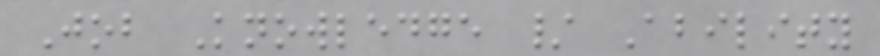Job Knowledge / Ability
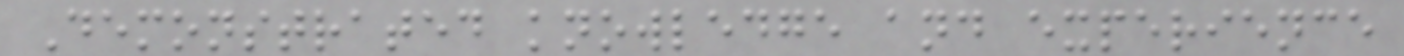Demonstrated knowledge and experience
